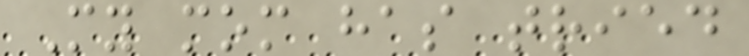My mom has tried
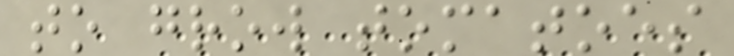to grow tomatoes
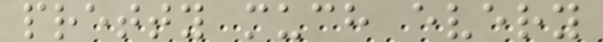pretty much every
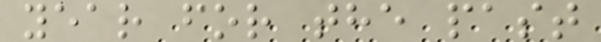year for the past
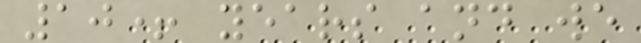10+ years and we
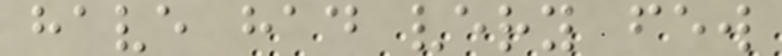have had very few
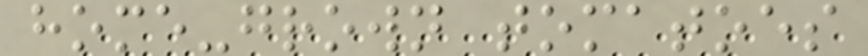home-grown tomatoes
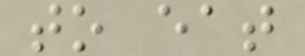to eat
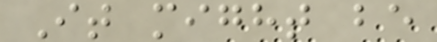It might be
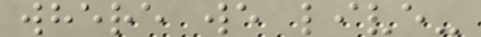where we live-
